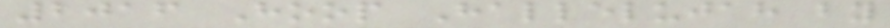2016 Hoop Hallelujah by
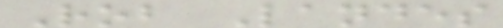Rob Landes
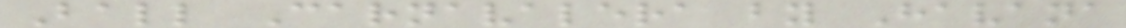Ball Carnavalera by Havana
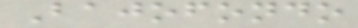Bajofondo
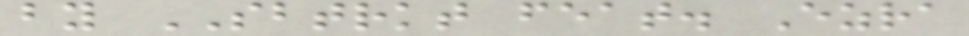by SBTRKT feat. Ezra
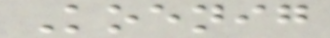Koenig
